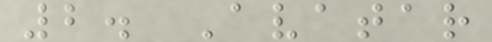2. Avatar
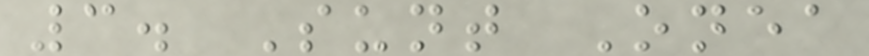3. Sunt Onea
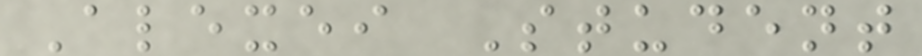Alexei Student
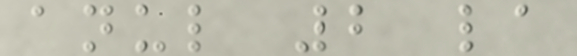anul 2 la
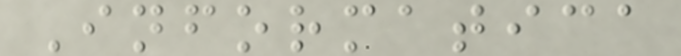Informatica
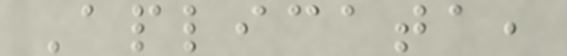Aplicata,
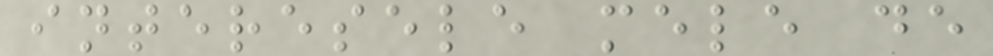interesele mele de
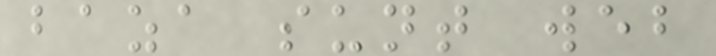baza sunt web
